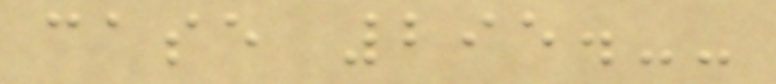case 295.--
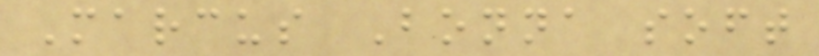Marcus Bonna soft
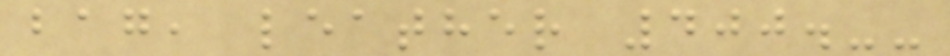bag, leather 400.--
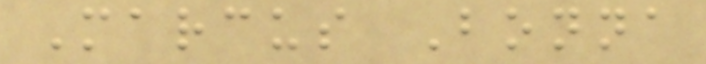Marcus Bonna
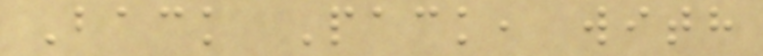Back Pack, with
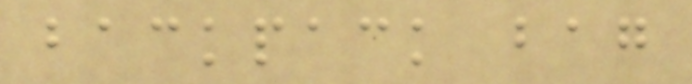backpack bag
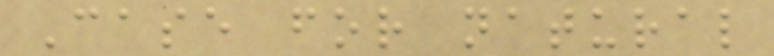Case for natural
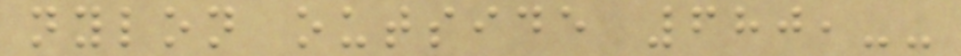nylon outside 680,--
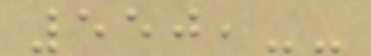550,--
